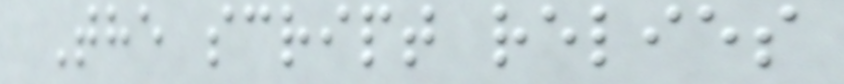The script relies
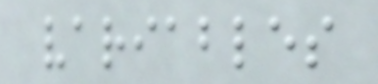variables
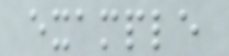example
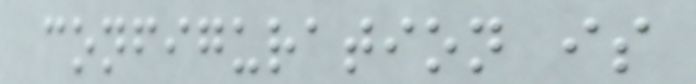configuration is
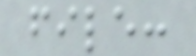file:
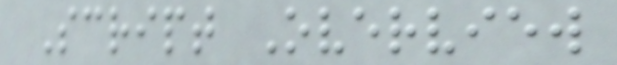Script Overview
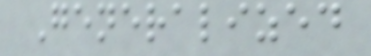Generalized
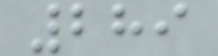289
